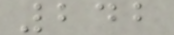242
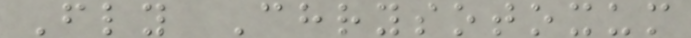Fly Chrysotoxum
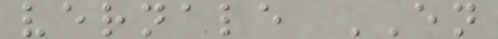vernale EN
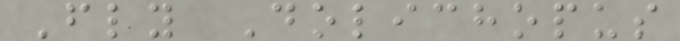Fly Dolichopus
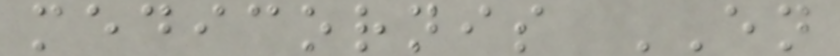medicornis EN
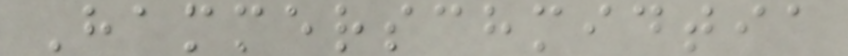Hammerschmidtia
